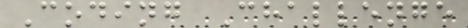Coding Challenge
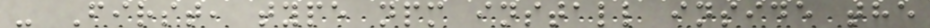- First, type npm install inside the
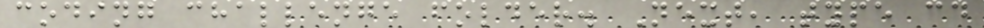coding challenge folder. Next, type cd
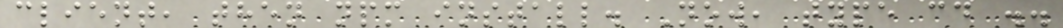client, then npm install. Now, type cd ..
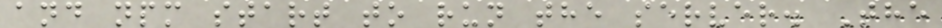and npm start to run the server. The
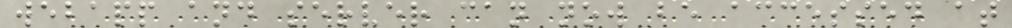webapp and server can now be accessed at
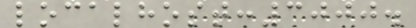localhost:3000.
